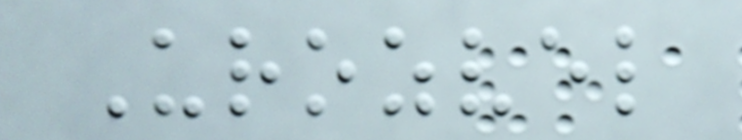Urozvel
